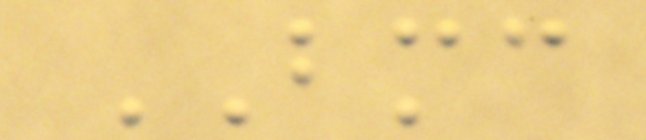BMC
